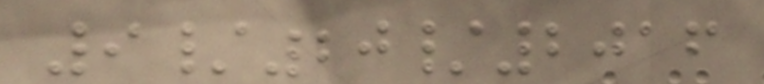9/20/2016
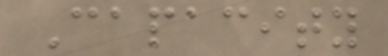Capacity
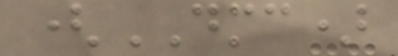(DMC)
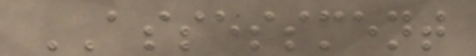ASSESSMENT
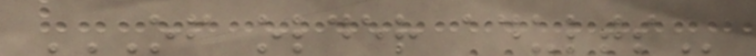OF OLDER ADULTS
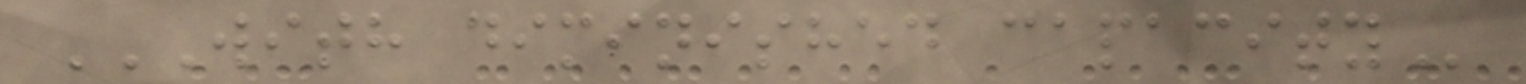WITH DIMINISHED CAPACITY
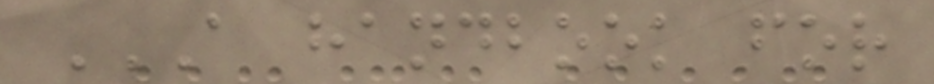A HANDBOOK FOR
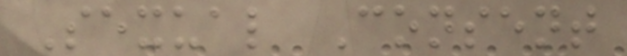Sexual Consent
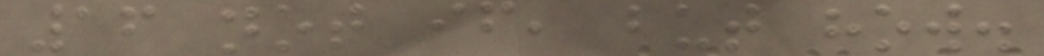16 not if, but how.
